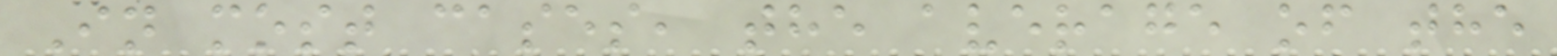In most cases, the average of the
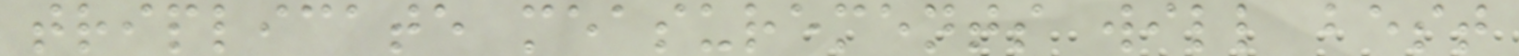triplicate measurements will best
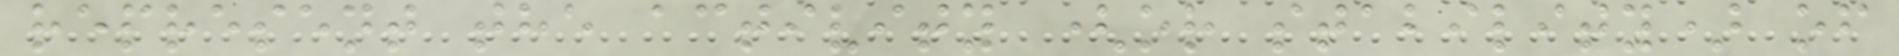represent the activity (or stability) of
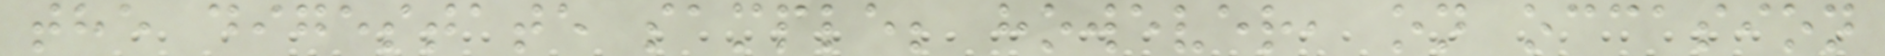the digestate sample; however, on occasion
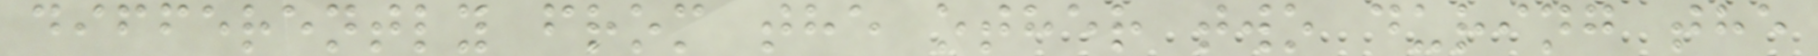differently from the other two during the
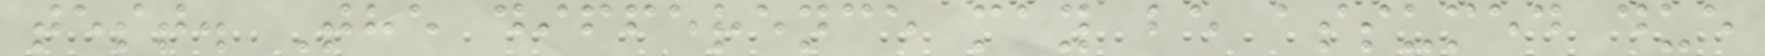test. The difference may be assumed due
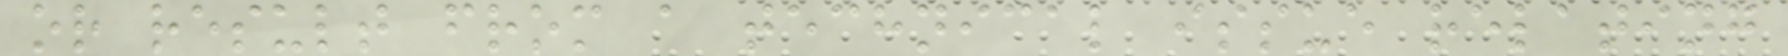or result from a technical issue relating
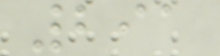291
